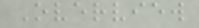Overview
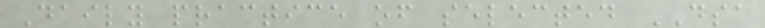Daily practice of selected DSA
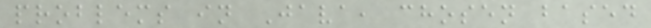problems in Java, chosen based
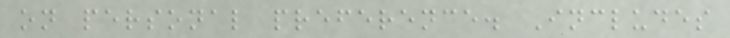on personal preference. Includes
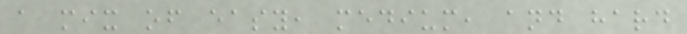a mix of easy, medium, and hard
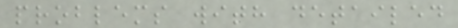problems with detailed
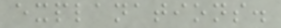explanations.
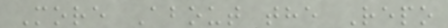More About the Repo
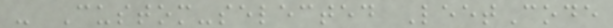- Custom-selected LeetCode
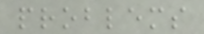problems
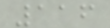116
